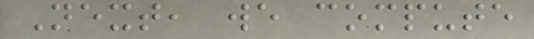Next, we compute
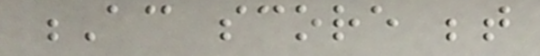Ac score between
